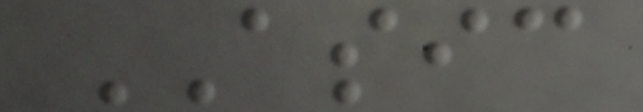ASIC
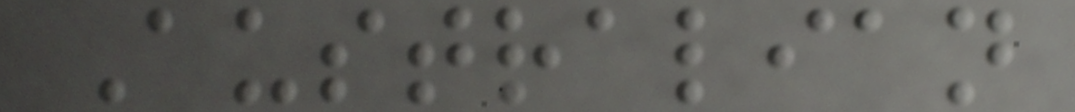Australian
